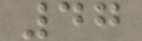47
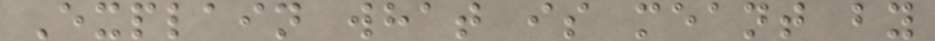Explain what is meant by
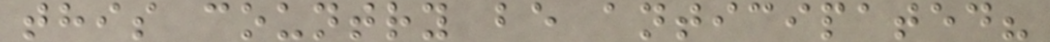this country be anticipated?
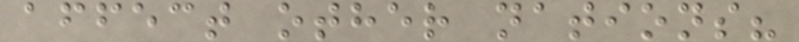affect other nations?
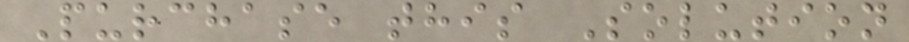Purchase this Solution
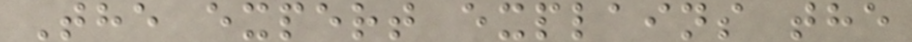The expert explains the
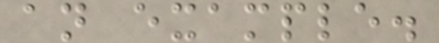an example.
